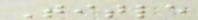Title
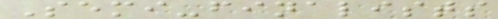Semi-finalists
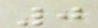0
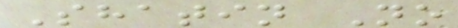Shatin No
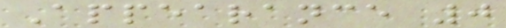Appearance 0
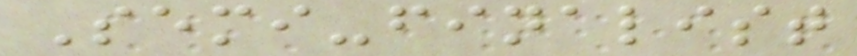Semi-finalist
